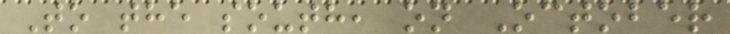To the south, on October
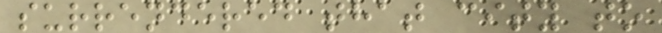surrendered that city to
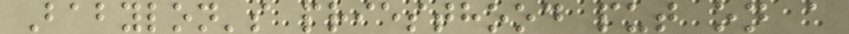Babylon's priesthood put on a
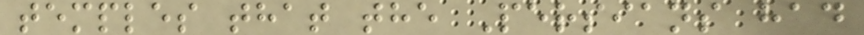temples that the Persians had
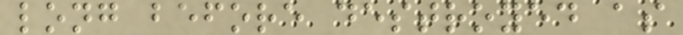long before destroyed as
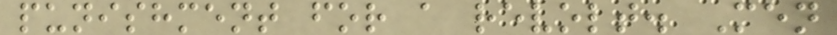punishment for a revolt. Men
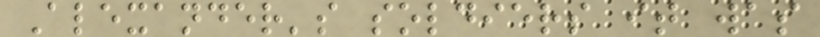Alexander's soldiers it was
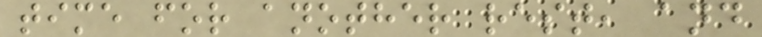time for another rest, and
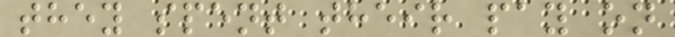they spent their pay on
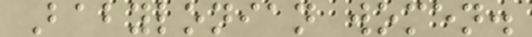Babylonian women.
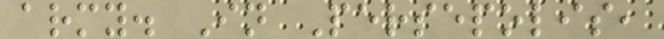army. In Persepolis,
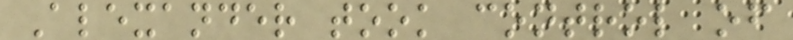Alexander took control of
